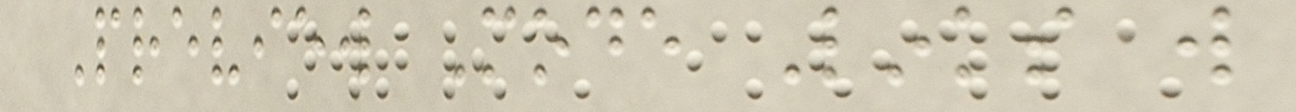Preview Mode Links will
